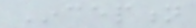Inception
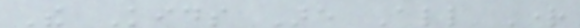The Kids Are All Right
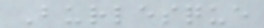Burlesque
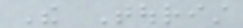The Tourist
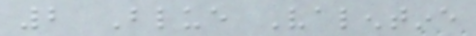2 Blue Valentine
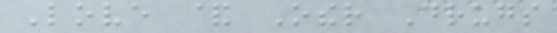Love & Other Drugs
